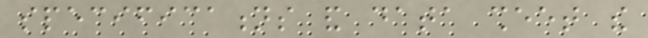specifications and data sheet the
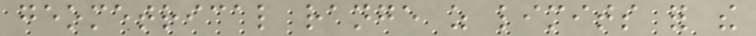geometrical range as limits for the
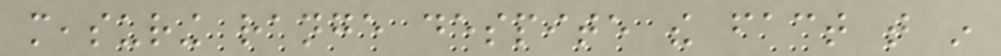measuring range despite the fact that in
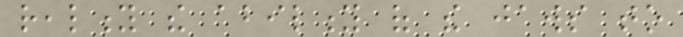reality the ability of the jaws to
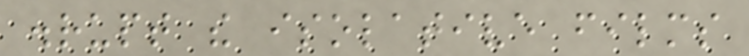disrupt the isolative films
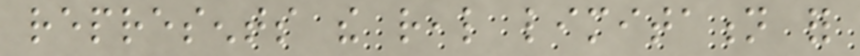represents the real limitation for
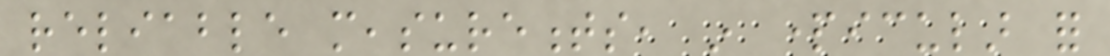reliable measurements, in particular for
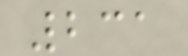231
